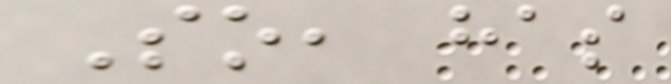So, has
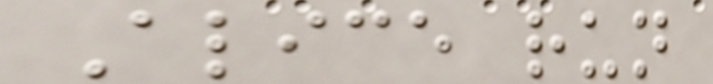Alice run
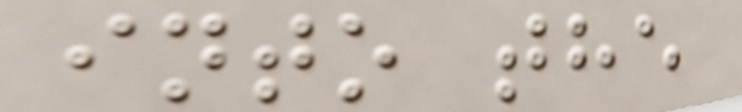into the
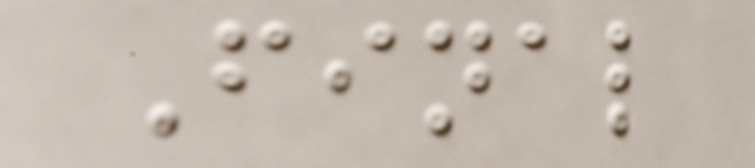Final
